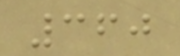360
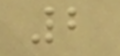2
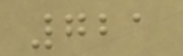721
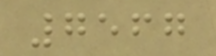7567
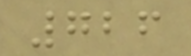726
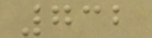732
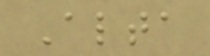Alta
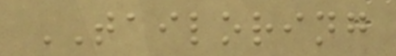TAILORING
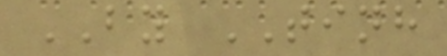BY TINH
